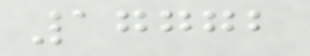17772
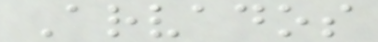Arvados
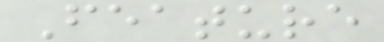Feature
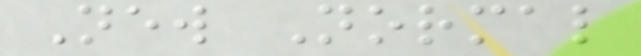New Normal
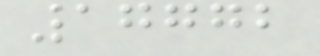17772
